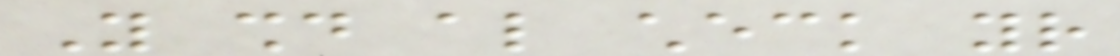You should also check your
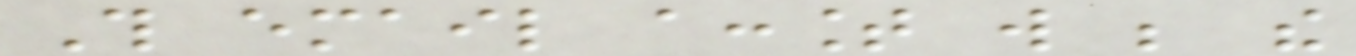This email account will be the
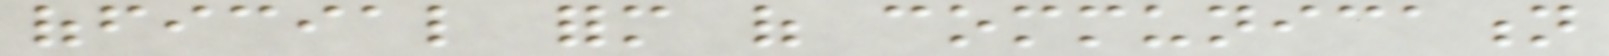official form of communication
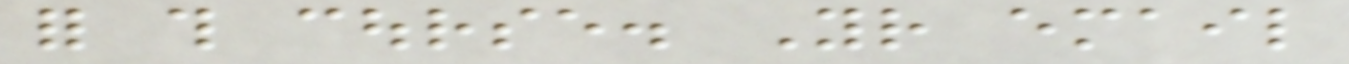for this course. Your email
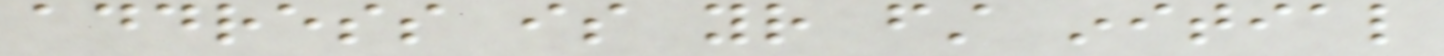address is your first initial
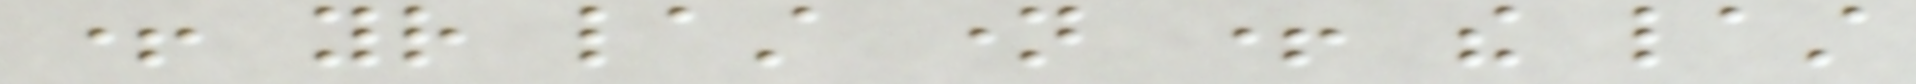+ your last name + the last
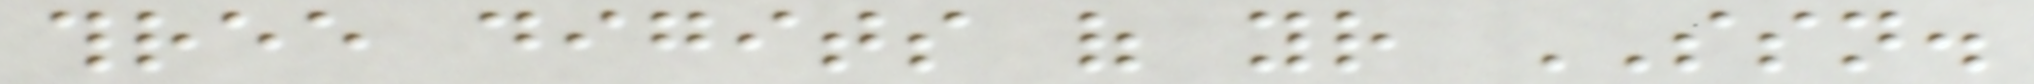three digits of your SSN.
